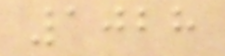1028
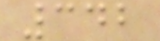342
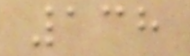138
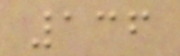136
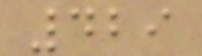429
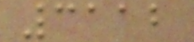3112
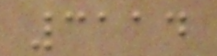3114
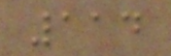114
